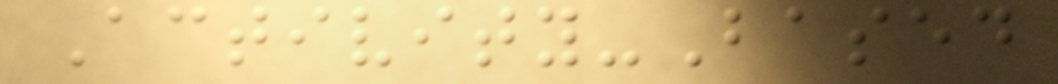Activity-Based
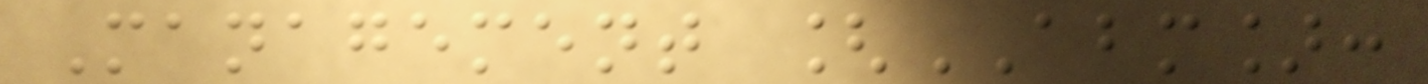Management [ABM]:
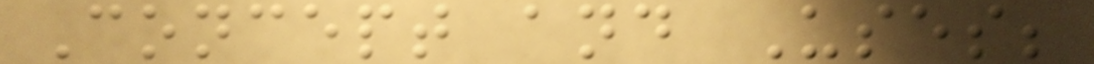Concept and Uses;
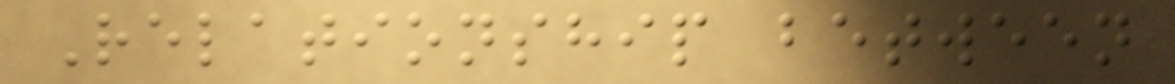Relationship between
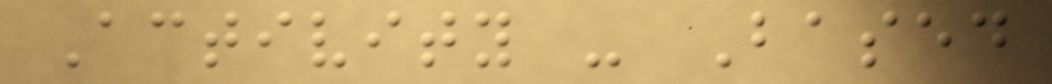Activity - Based
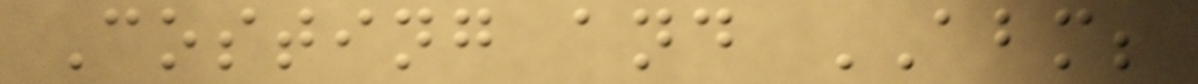Costing and ABM;
